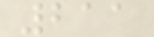211
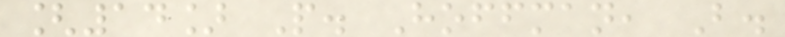[14] P. Hoffman, B.
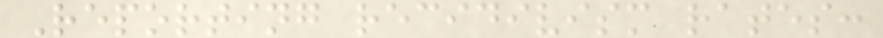Reporting recidivism rates:
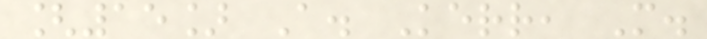[15] A. Kerr, M.
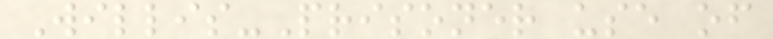Willis-Prisoner use of
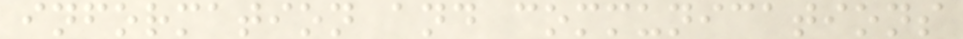information and communications
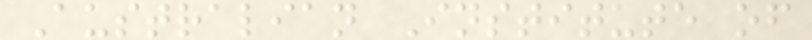Australian Institute of
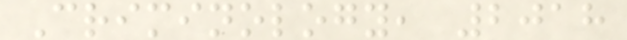Criminology, 2018
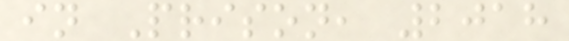in Prison, 2018
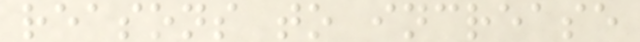reasons to increase
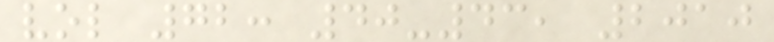vol 72: 40-43, 2010
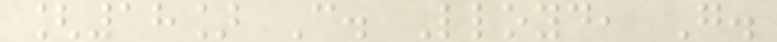[18] C. Lloyd, G.
